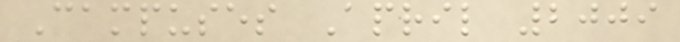Campuses April 2009
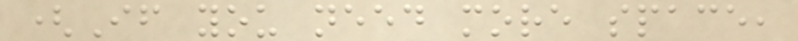(If you need more space,
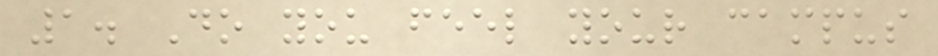1. Do you feel your campus
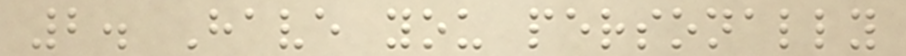2. Have you personally
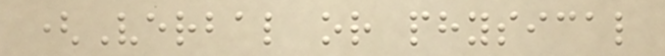(Verbal or physical
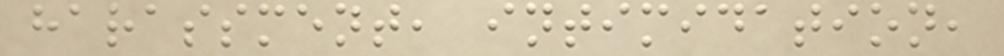harassment, intimidation,
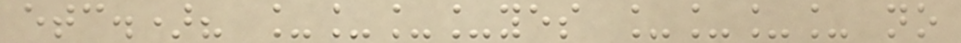etc.)? ____yes ____ no
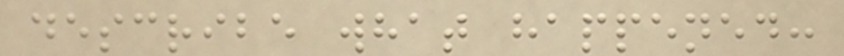describe what happened:
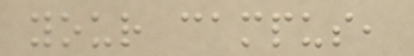your campus,
